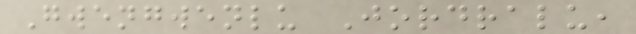Gwengwenlu Jordralu,
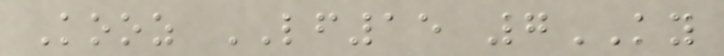Kooz LF15 7KY
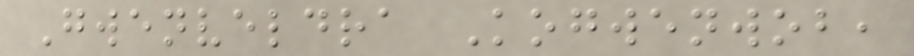Gwenveldra Kogwenwob,
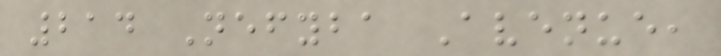214 Nefyba Avenue,
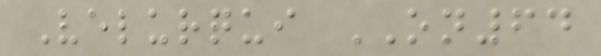Velurqui ON64
